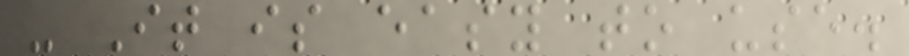- It is easy to use.
